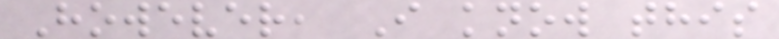However, I know this
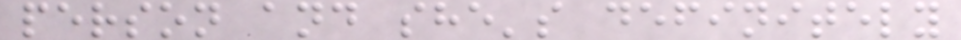person and she's definitely
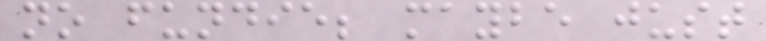no fundie; maybe just
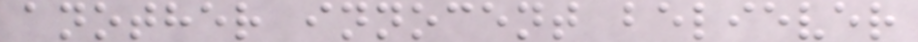another innocent believer
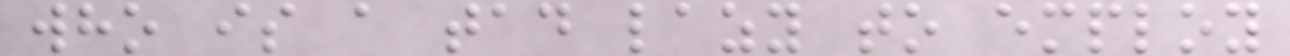who is a tad lazy to employ
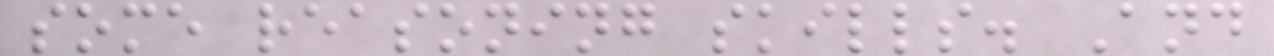some reasoning skills. And
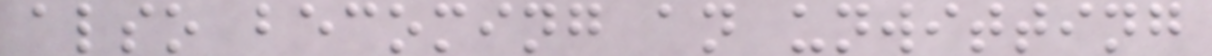also becoming an unwitting
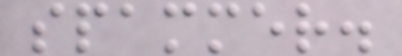spammer.
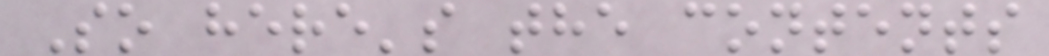So here's the contents
